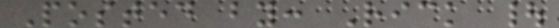Posted by: Rick |
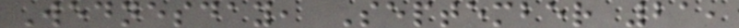Wednesday, September 21,
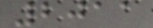2011
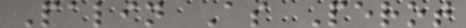Palin As Perot
